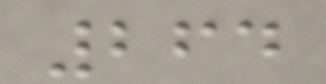264
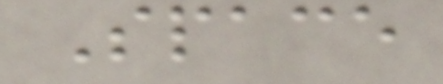Space
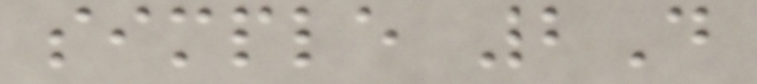simple 2D
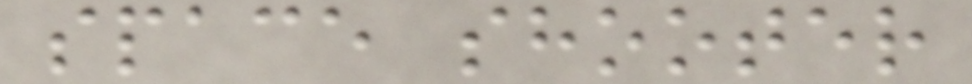space shooter
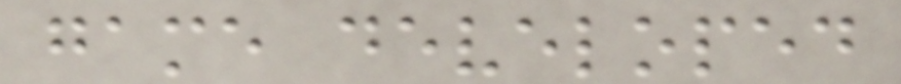game developed
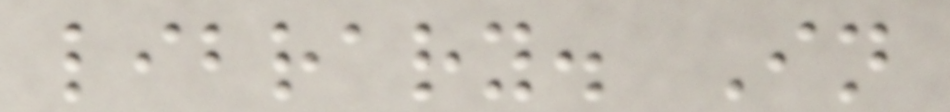library. In
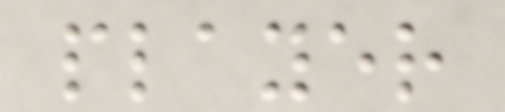player
